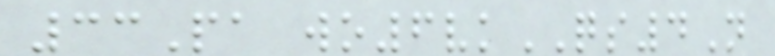33Pa wo6vkQS4N
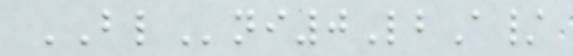BLni0LbA/
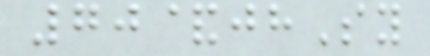70&jhSy
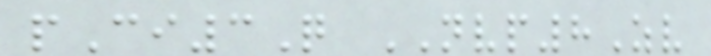pCi3Q NVP8Zv
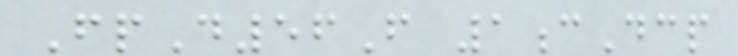FpD56F 1cDcp
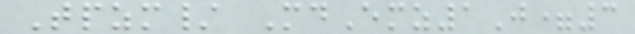Tpzm/ MdEmz1J=3
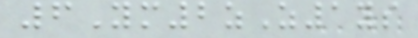6Ym2zZ1ys
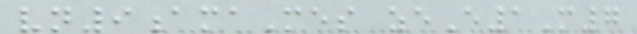vn9amaMes zeE1M7
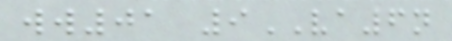ww01 9VA6n
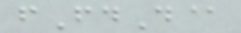fFdD@
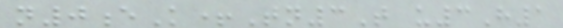n0eK+Tn3T u3H1
